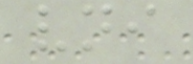vni
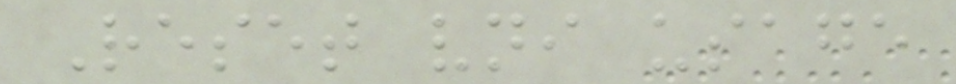Reset vni usage
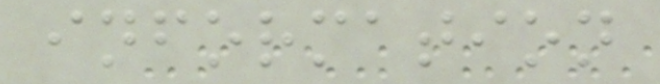information
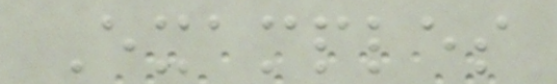Examples
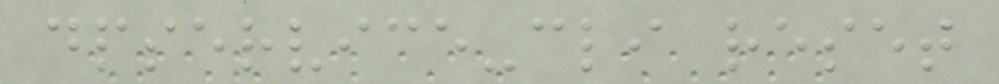dpservice-cli reset
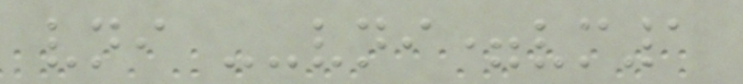vni --vni=vm1
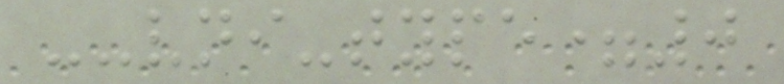--vni-type=0
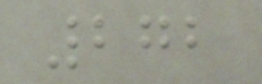272
